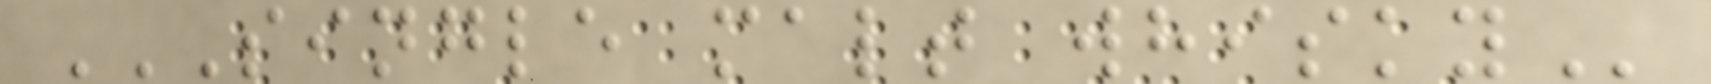SINGLE MALT WHISKY
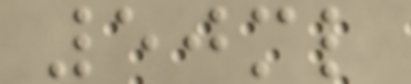50ml
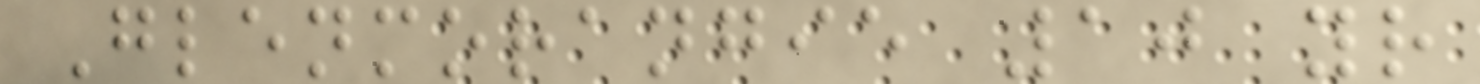Glenmorangie 10 yr
